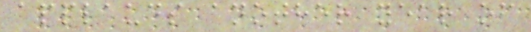applauds another year of
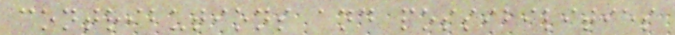contributions and possibilities
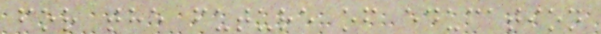for the future of education
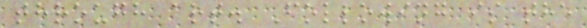through art. Following is the
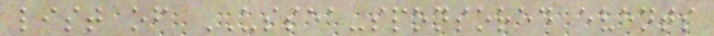list of USSEA-sponsored events
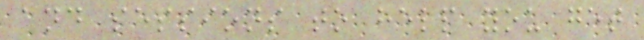and sessions to help you get
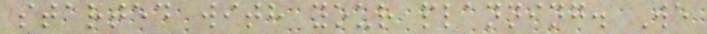started with your planning. We
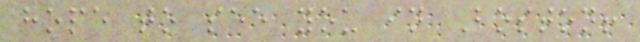hope to see you in Boston!
